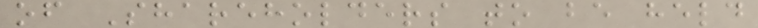of Shareholders to be held
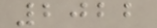2022
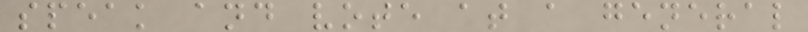speak and vote at a general
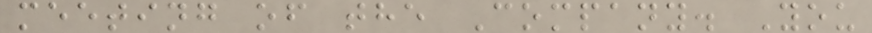meeting of the Company. You
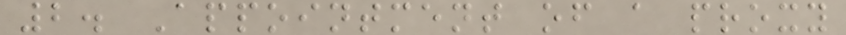2. Appointment of a proxy
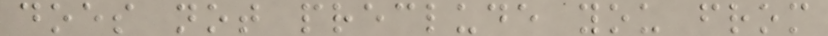does not preclude you from
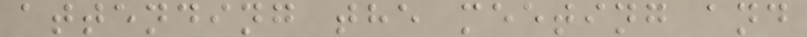attending the meeting and
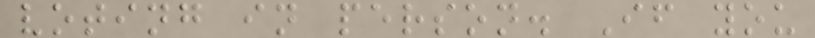voting in person. If you
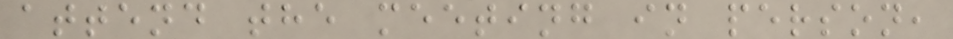attend the meeting in person,
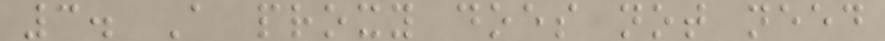3. A proxy does not need
